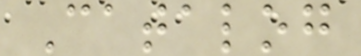Catalog
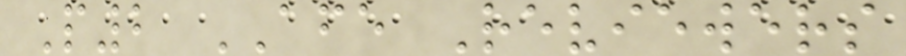P2 AFE Reviewers
